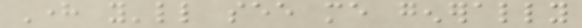Here you'll see me generally
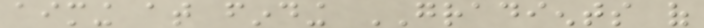aiming at finding GRADIENTS of
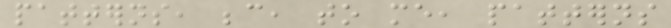patterns, because, to me, patterns
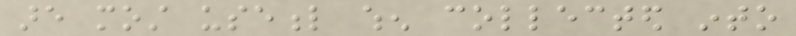are most useful when collected into
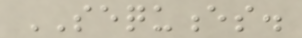SEQUENCES.
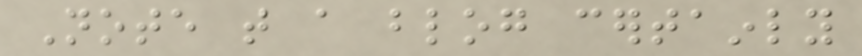Note that a blog certainly
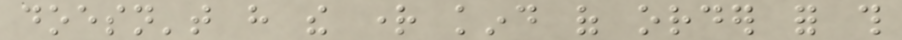doesn't have the right kind of order for this
